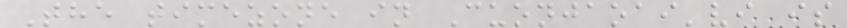The timezone in Cuonjaoai'vi is
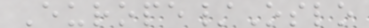Europe/Oslo
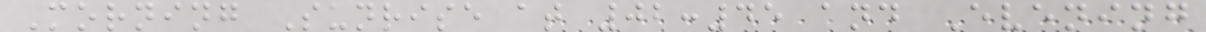Morning Sunrise at 02:45 and Evening
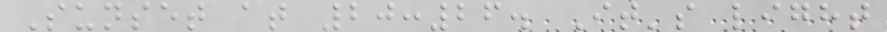Sunset at 20:26. It's light
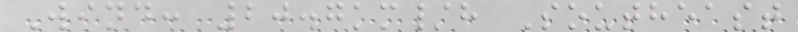Wind: 20.7km/h Southeast
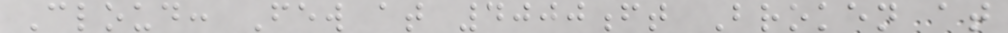Cloud: Few at 4000ft Broken at
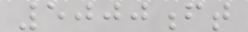5000ft
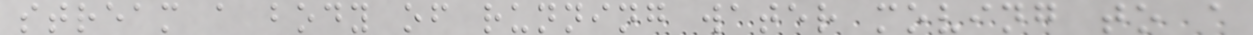stream a body of running water moving to a
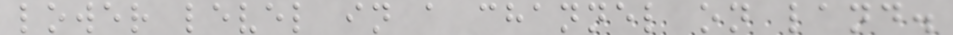lower level in a channel on land.
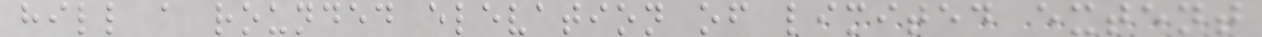hill a rounded elevation of limited extent
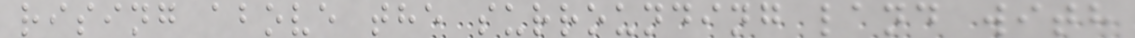rising above the surrounding land with
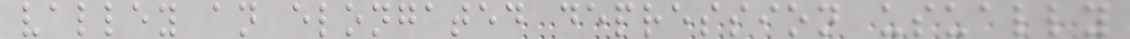valley an elongated depression usually
